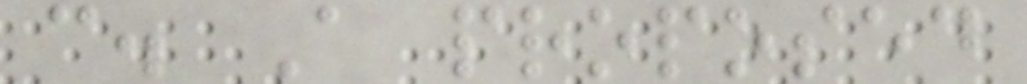c. A proposed
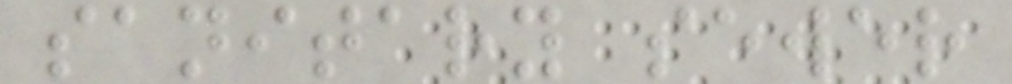sanitary sewer
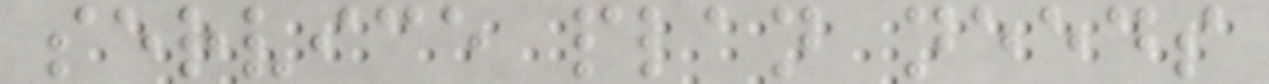service plan needs
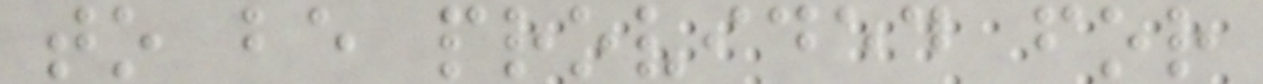to be provided for
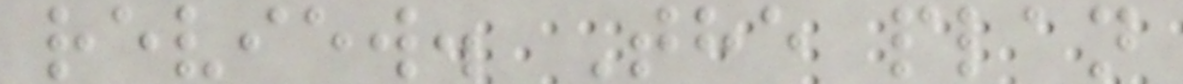review. The plan
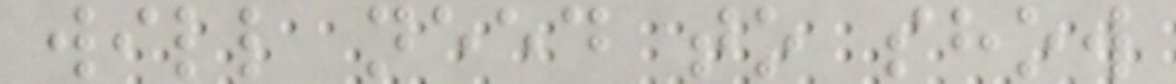will need to show
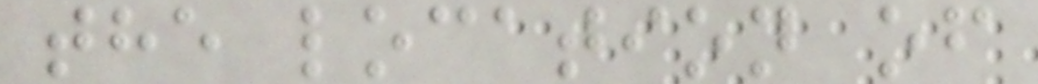the location of
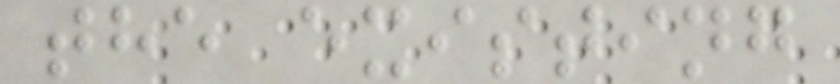the existing
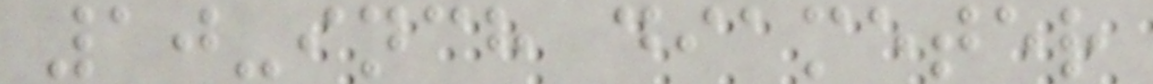10-inch diameter
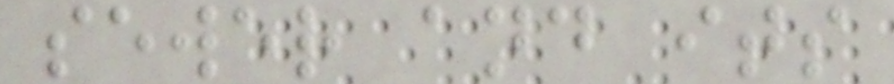sewer and its
